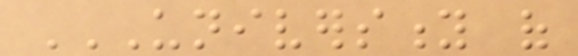UNIVERSITY OF
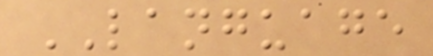LANGUAGE
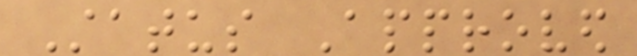Status Approved
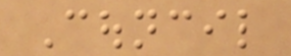Council
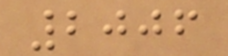2006
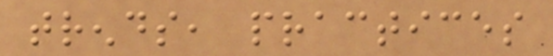trends, practices
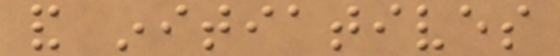and initiatives
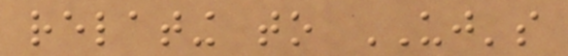relating to UJ's
